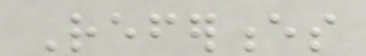References
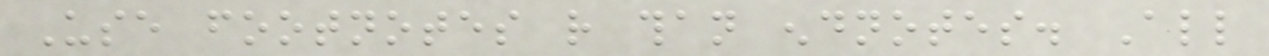Use footnotes rather than endnotes. All
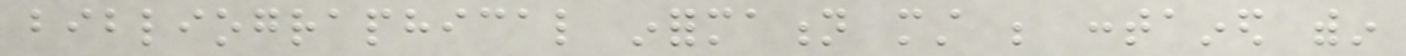bibliographical information must be contained within
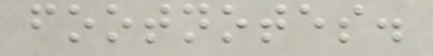footnotes.
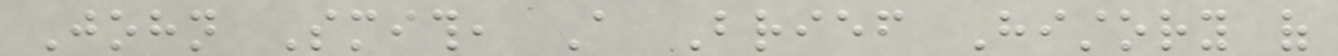John Smith, A Brief History of
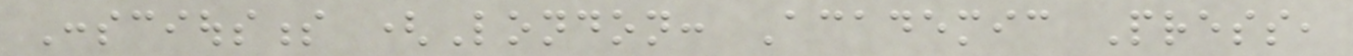Consciousness (London: Academic Press,
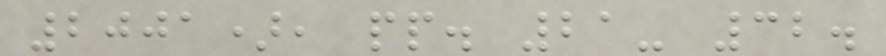2001), pp. 21- 32.
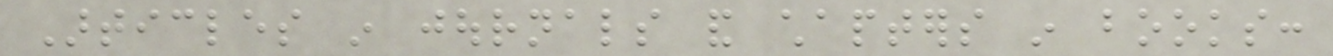Articles in journals and chapters in books:
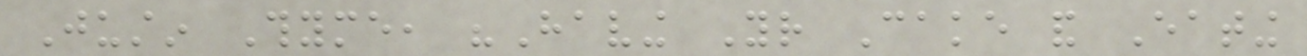Justin Thyme, "Having Your Cake and Eating
